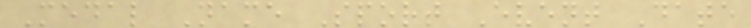Medal Name Sport Event Date
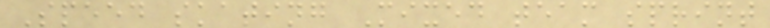Speed skating Mixed team sprint
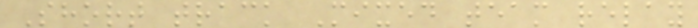Short track Mixed team relay
